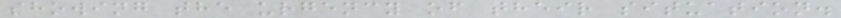showing the urgency of their situation.
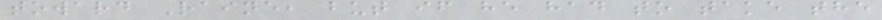toward Raine, but if he had to take the
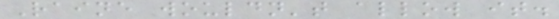Raine wouldn't allow it.
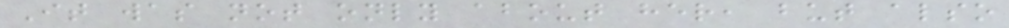It was not only about her, but also
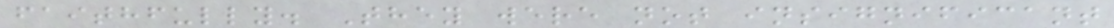faithfully. They were not insignificant
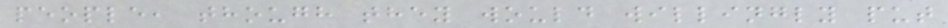people, though they would willingly put
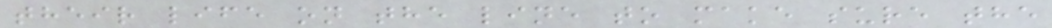their life on the line to make sure the
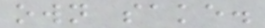own sake.
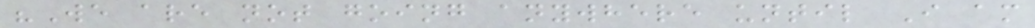"We are not going anywhere until I am
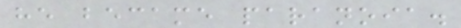he became paranoia.
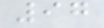97
